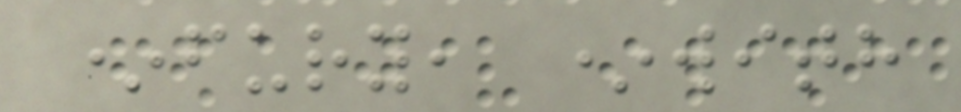*fury, *with
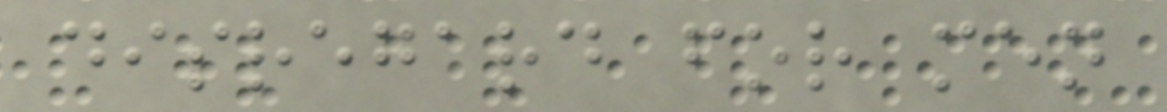disregard for men
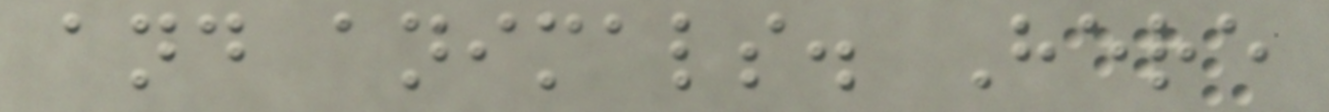and animals. Here
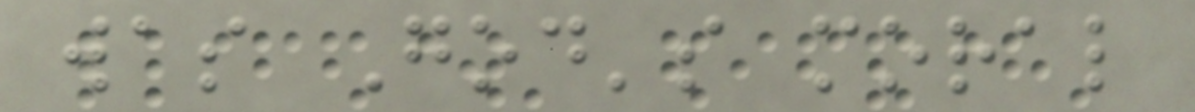was God's moral
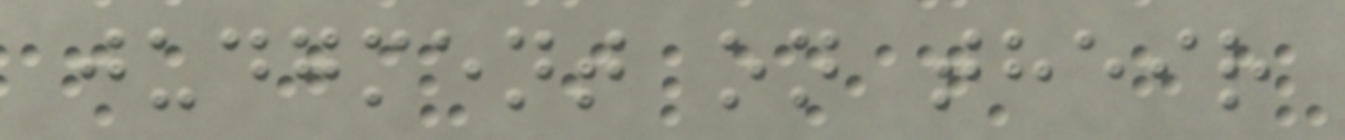judgment on their
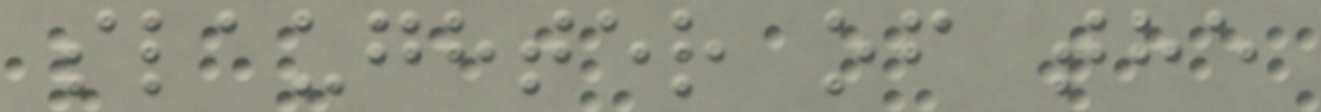slaughter of the
